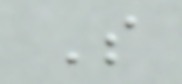S
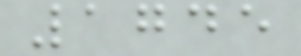1745
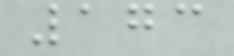173
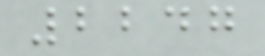2247
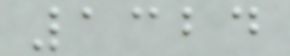1324
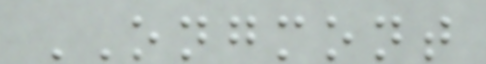ONGMONT
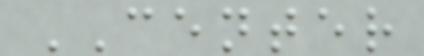CENTER
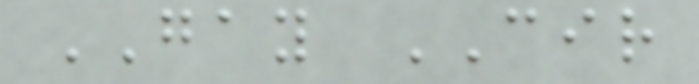GAY CIR
